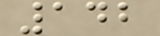142
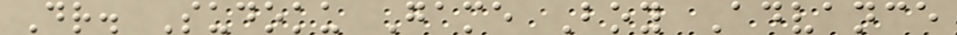Dr. Sudoku Game Boy Advance
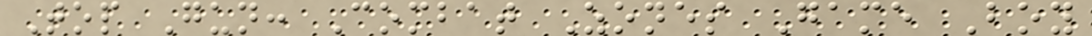Top Gun: Combat Zones Game Boy
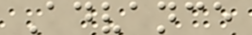Advance
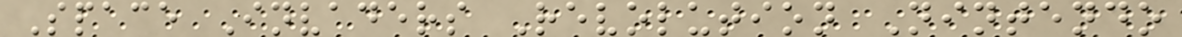Space Invaders Revolution Nintendo
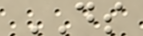DS
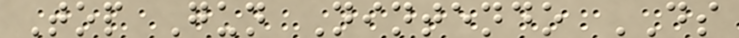Top Gun Nintendo DS
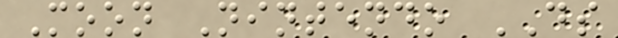Moon Nintendo DS
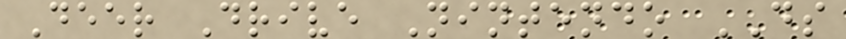Deer Drive Nintendo DS
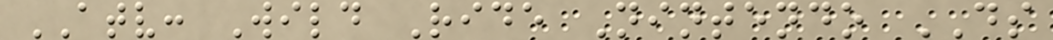ATV: Wild Ride Nintendo DS
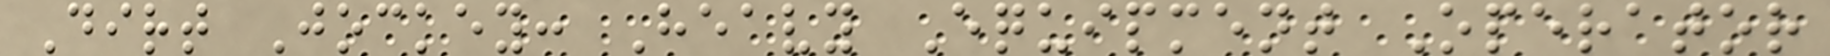Dirt Jockey: Heavy Equipment Operator
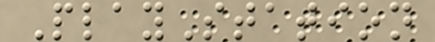PlayStation
